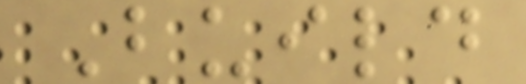Build
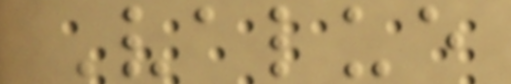Value
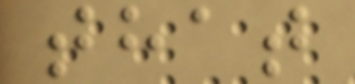that
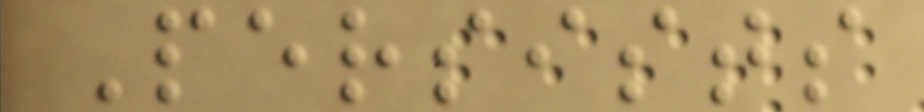Persists
